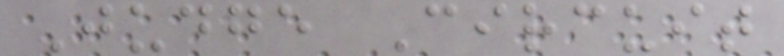Judge Circuit
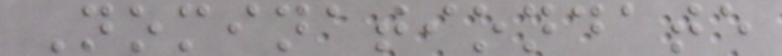Nominationdate
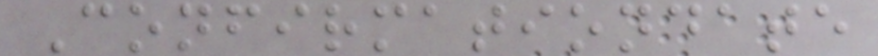Confirmationdate
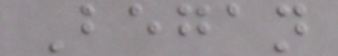Began
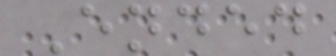Ended
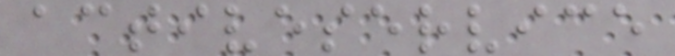activeservice
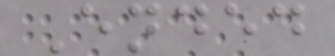Ended
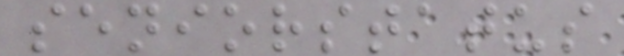seniorstatus
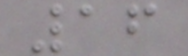16
